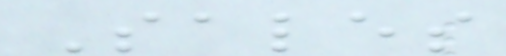Sales
